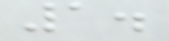1.
